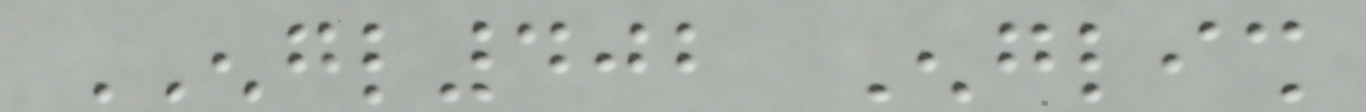ENGL402 English
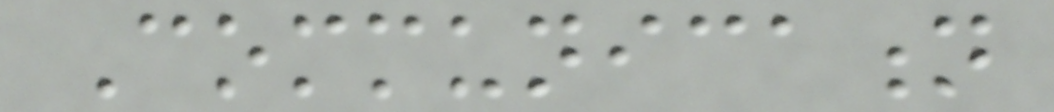Communication
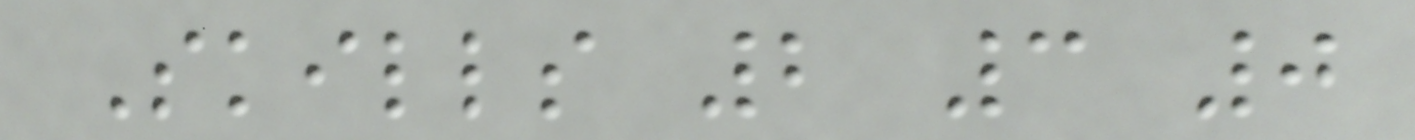Skills 2 3 0
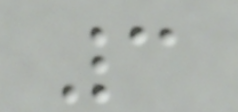3
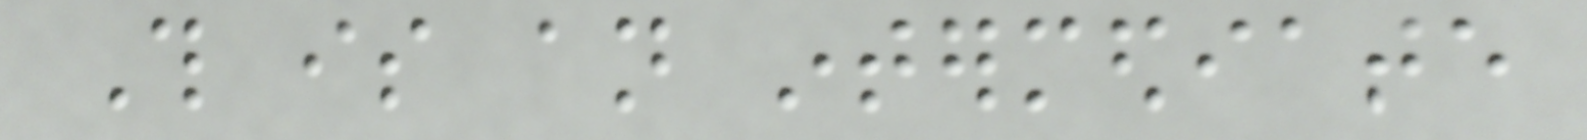This is an intermediate
